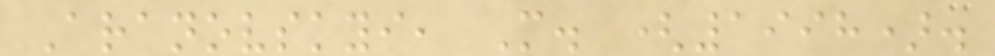Aranovskyi, M. (1998).
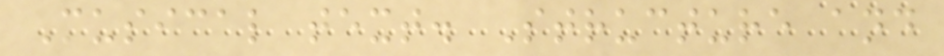Musical text. Structure and
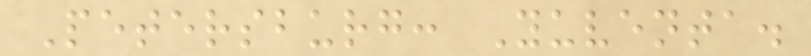Petersburg: Yuventa.
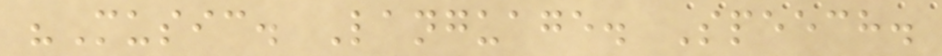"Music. Language. Speech.
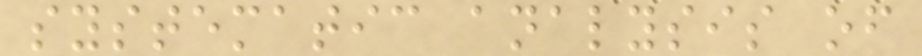systematic analysis of
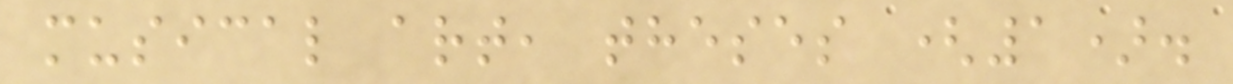musical art, theses (1).
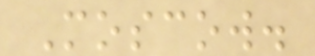Moscow.
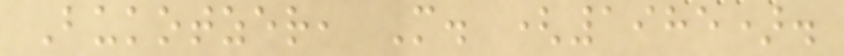Bukotzer, M. (1985).
